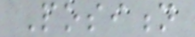Position
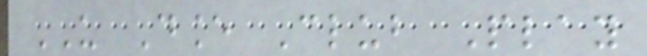US Dance Club Play
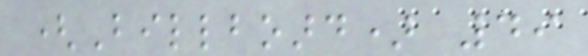(Billboard) 49
